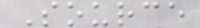Source
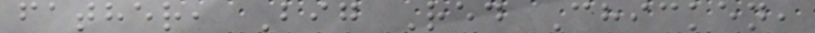father, Big Red Chicken,
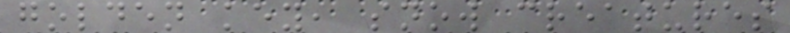golden key, snow creatures
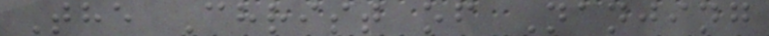The Christ of Nanjing
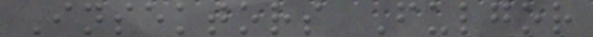Insektors Fulgor
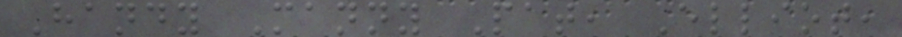Handy Manny Pat, Elliot,
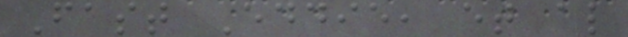Fast Eddie, et al
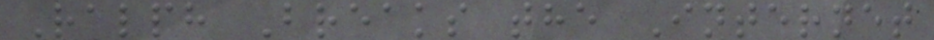Ralph Breaks the Internet
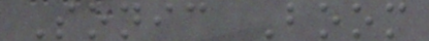Sonic Boom
